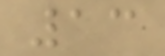13
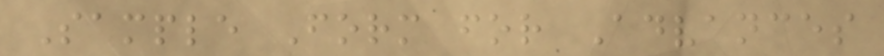Sample Form for Advances
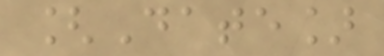[Date]
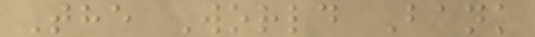The World Bank
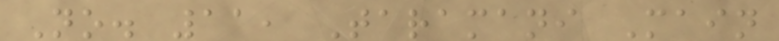No. 11, Taramani Main
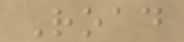Road
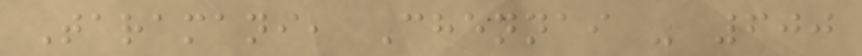Taramani, Chennai - 600
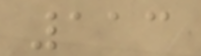113
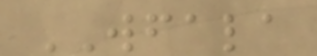WFALA
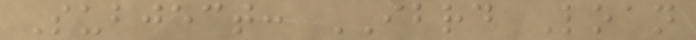Subject: IBRD Loan
